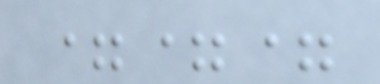===
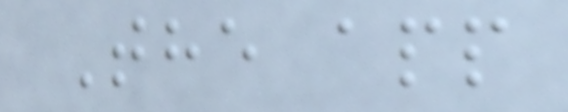The app
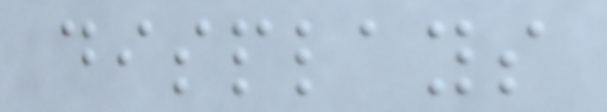displays
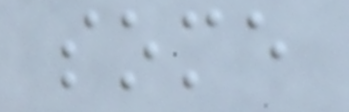some
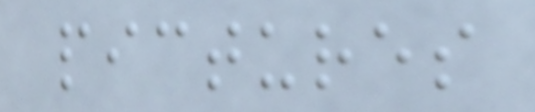pictures
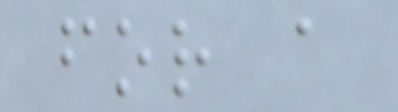for a
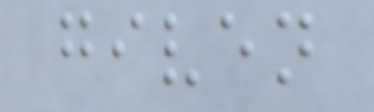given
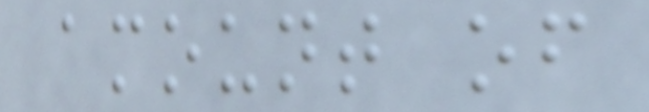amount of
